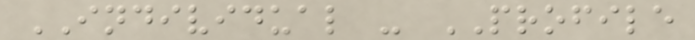INDIVIDUAL - PROFILE
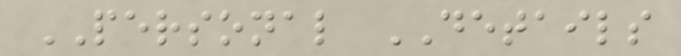PERSONAL DETAILS
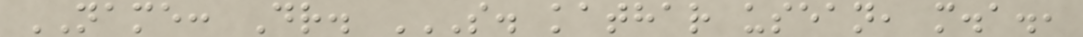NAME: Dr. S. KATHAR USEAN, M.A.,
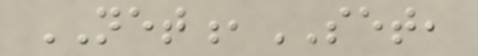NET,SET,
